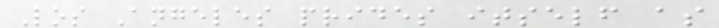Los Angeles prides itself as
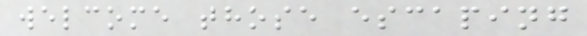welcome those escaping
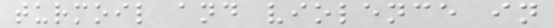turmoil and violence in
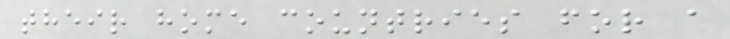their home countries for a
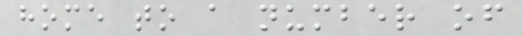home to a number of
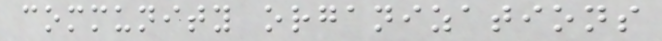community organizations
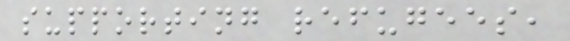supporting refugees,
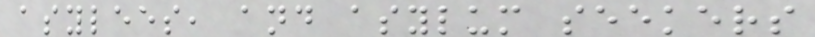asylees, and asylum seekers
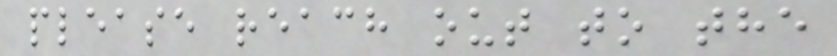please reach out to the
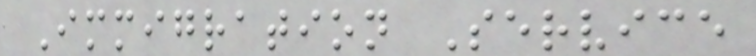Immigration Service
